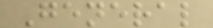General
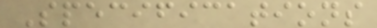Specifications
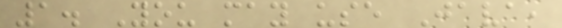1. You may use Java,
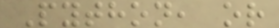Python, or
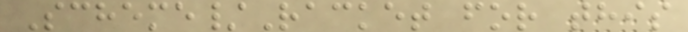Scheme/Racket for this
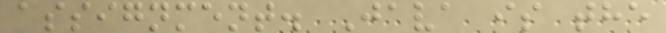assignment. Java is the
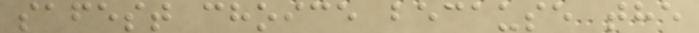safest choice because the
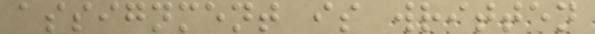assignment is written
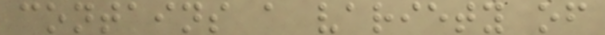contains a variety of
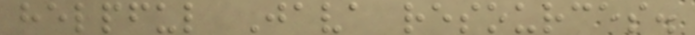helpful Java resources.
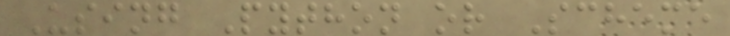Using Python or Scheme
